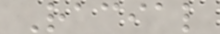Racial
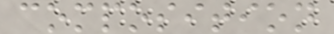composition
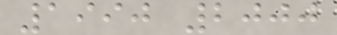1990 2000
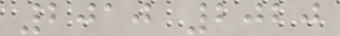2010 2020
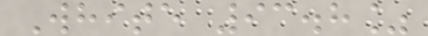White 93.8%
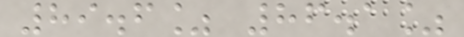89.6% 86.1%
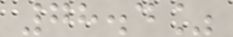78.4%
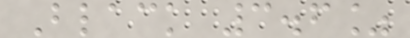Black 3.6%
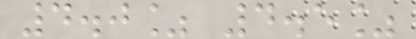4.0% 4.5%
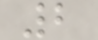2
